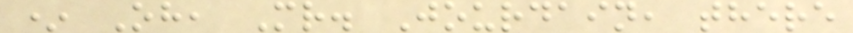* Oh, Mr. Jourdain, there
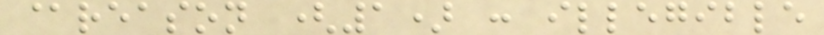@reason (1) : illegible
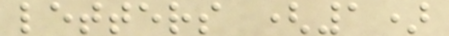letters (1)
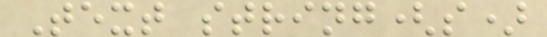Text string(s)
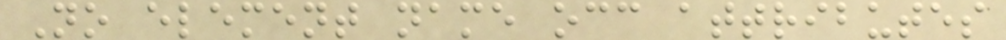No element name occ attributes
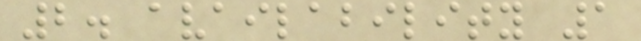2. availability 1
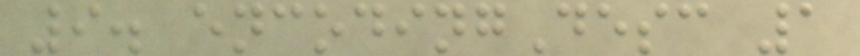9. encodingDesc 1
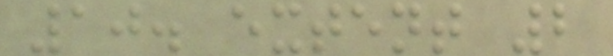10. extent 2
